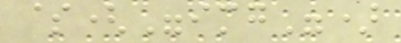$("img")
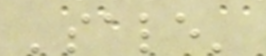'sale'
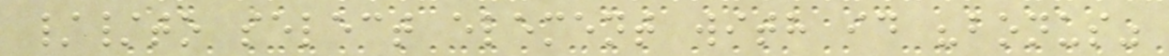//to select element with id "bonus"
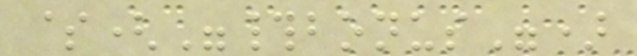$("#bonus")
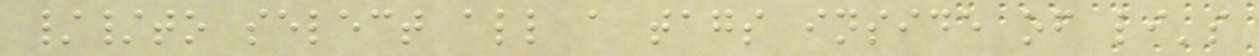//to select all a tags inside of li's
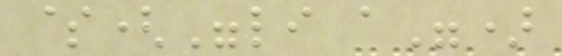$("li a")
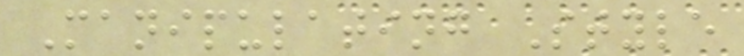Manipulating Style
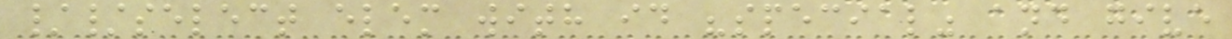//select elem with id "special" and give
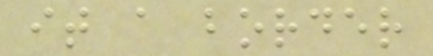it a border
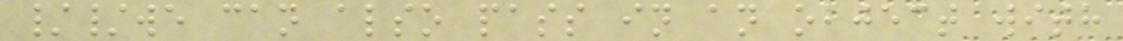//we can also pass in an object with
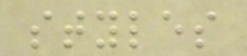styles
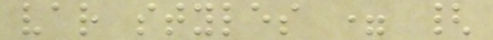var styles = {
